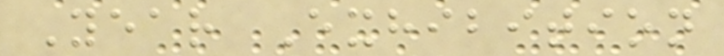Year Exhibition
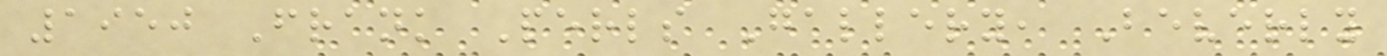1950 Frank Perls Gallery, Beverly
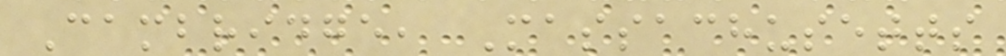Cambridge, Massachusetts
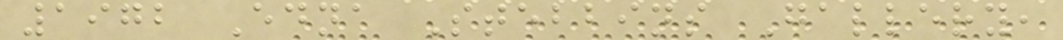1972 Edna Stebbins Gallery,
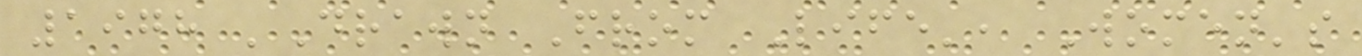1978 'Drawn From Life', Women's
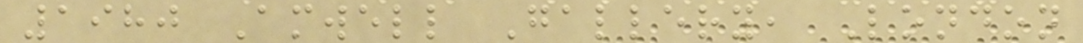1980 Amwell Gallery, London
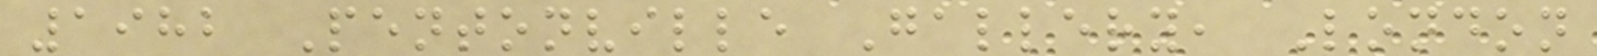1982 Pentonville Gallery, London
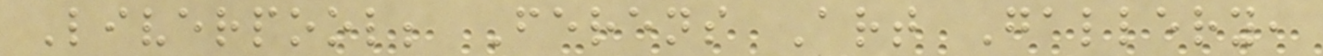Liverpool; Ferens Art Gallery,
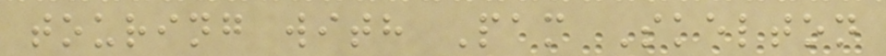touring with Pam Skelton
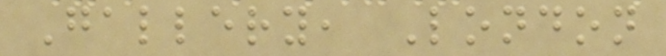Gallery, London
